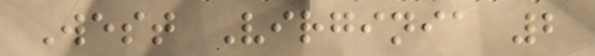West Virginia 2
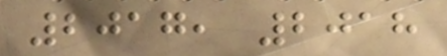2017, 2018
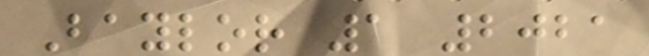Baylor 1 2021
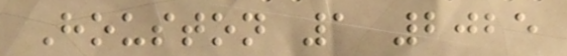Houston 1 2025
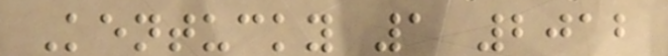Kentucky 1 2012
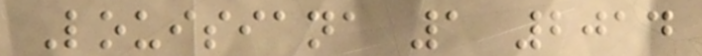Louisiana 1 2014
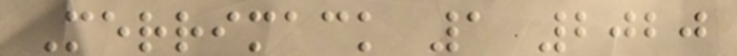Merrimack 1 2020
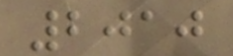2010
